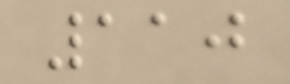110
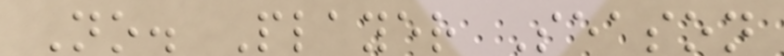No. Player Season
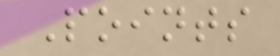Points
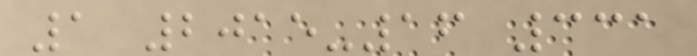1 2015-16 331
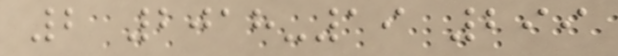2 2018-19 299
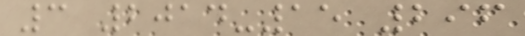3 2014-15 296
